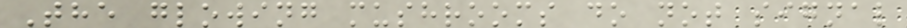The glowing mushrooms do not signal
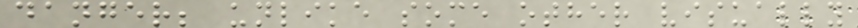danger; unlike some other visually
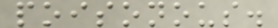poisonous.
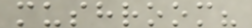mushroom?
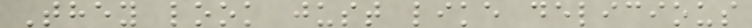They look just like delicious
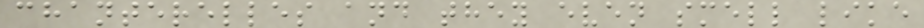chanterelles and they even smell like
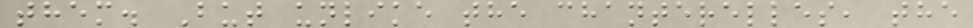them. But unlike the chanterelles, the
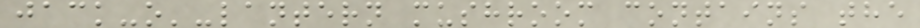jack-o'-lantern mushroom contains the
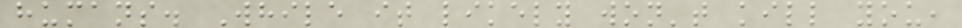humans. While it likely won't kill you,
